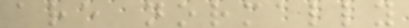are normally
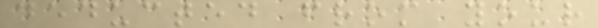deducted from your
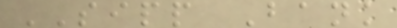SIPP Bank
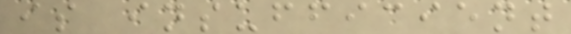is insufficient
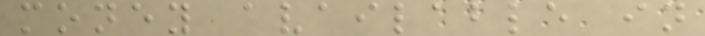money available in
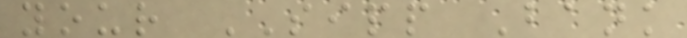your SIPP Bank
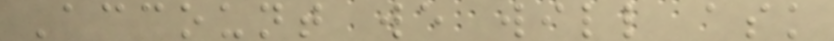Account we will ask
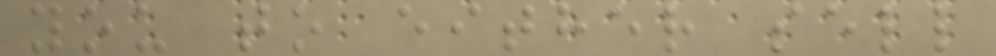you to either sell
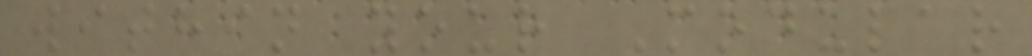within your Modular
